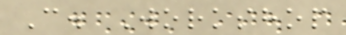C. Workshop
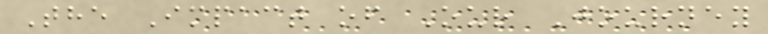The Impact of Our Journey
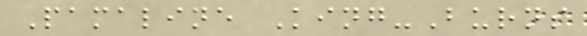Pamaline King-Burns
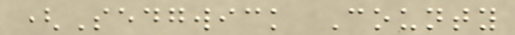(Sedgwick County
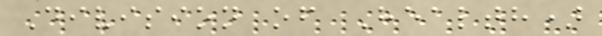Division of Health)
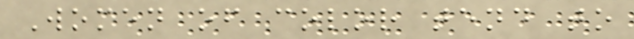Women of color tend to
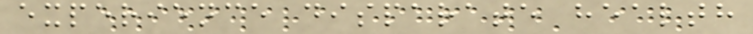experience disparate health
